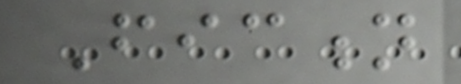Fiction
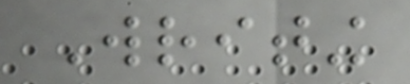Writing
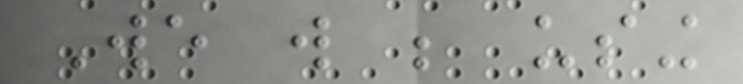We will be using
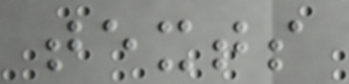texts
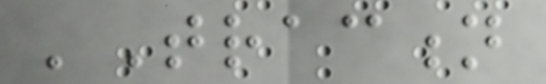'Traction
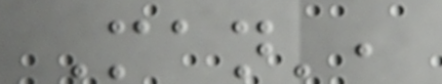Man',
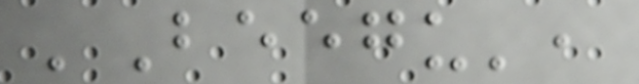'Beegu',
